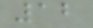12
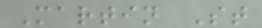Martin St
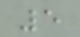5
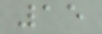15
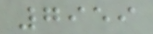7959
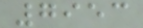7953
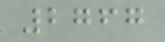2767
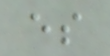es
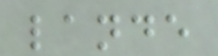lande
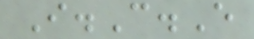I.C.E
